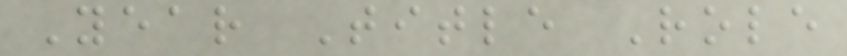Year Title Role
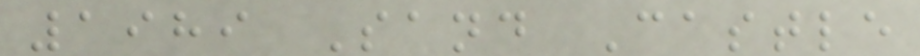1989 Sand Castle
